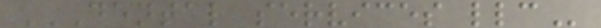DENTAL SERVICES LLC
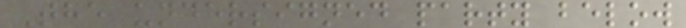The undersigned party below
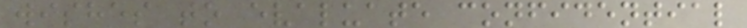wishes to evaluate confidential
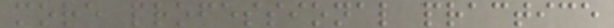more professional practice
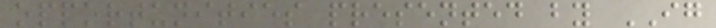opportunities presented by IG
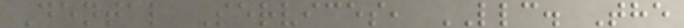Dental Services, LLC. The
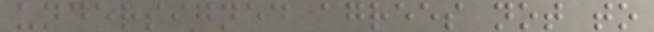undersigned agrees not to
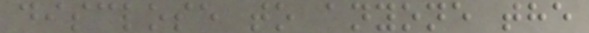disclose to anyone the
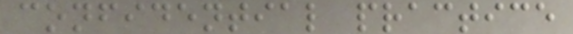confidential practice
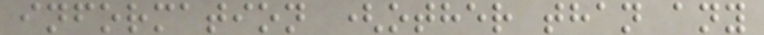information (other than any
